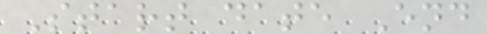Start date End
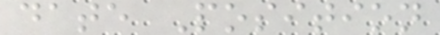date Position
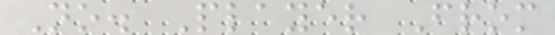No. Player From
